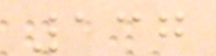137
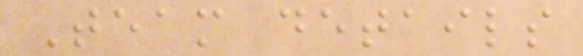Team details
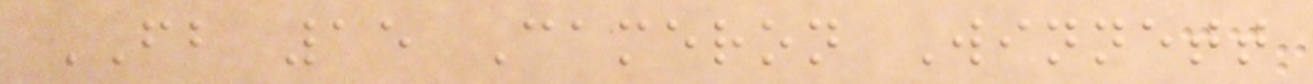FB 15 Cameron Winnett
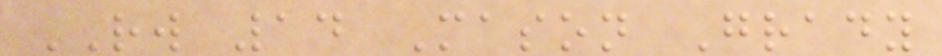RW 14 Mason Grady
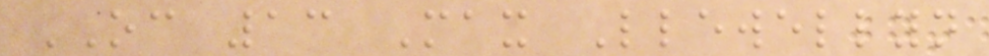OC 13 Max Llewellyn
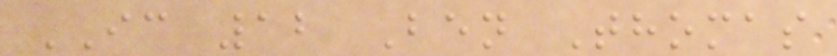IC 12 Ben Thomas
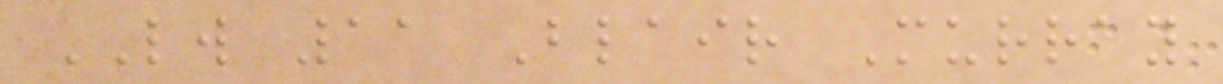LW 11 Blair Murray
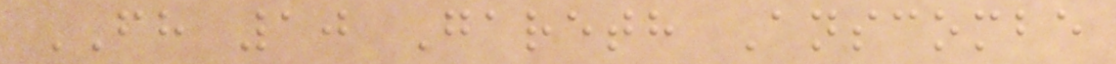FH 10 Gareth Anscombe
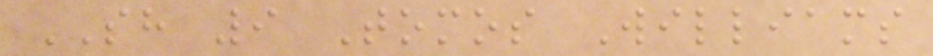SH 9 Tomos Williams
